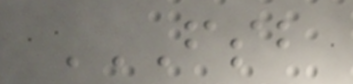FSB
